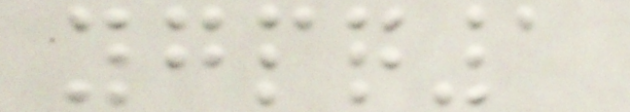ygpq1
